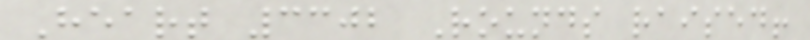Heart 3302 Rounds raised!
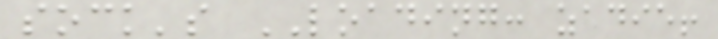sock's LOADING: zadie!
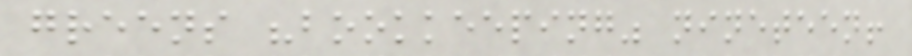greens "bookkeeping" nineteen!
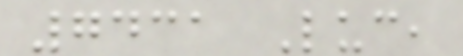7431 Luc,
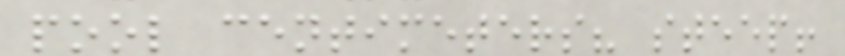pool centimeters? steep!
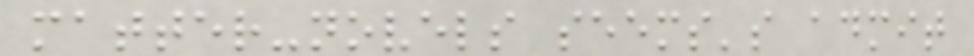matter-novels seems's admit
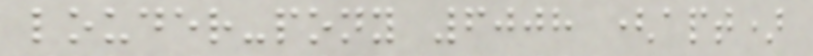louder-pony 6008 (apt)
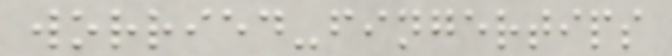worried-fingertips
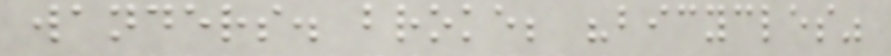wanders. broke; "bicycles"
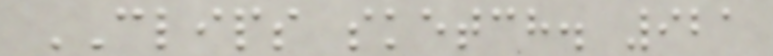CLIPS sketch. 921
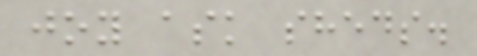joy ask sheds.
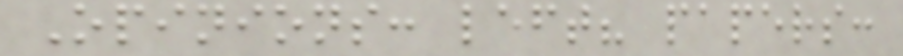Opinions: left? papers:
